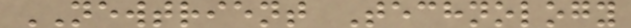NEWTRIENT Technology
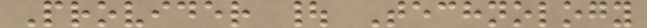Provider | Technology
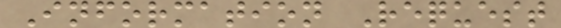Information Request
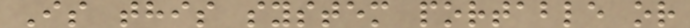Is this system portable or
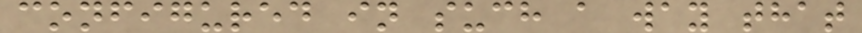configured in such a way that
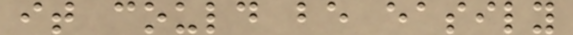it could be easily
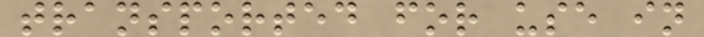transported for use in
